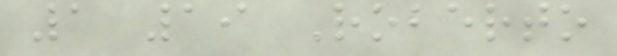1 19 Roberto
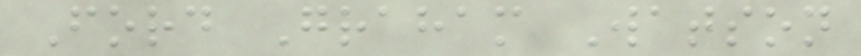Ford Graham Watson
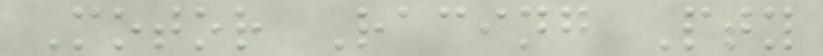Motor Racing Pty
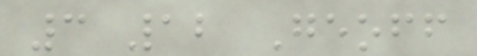3 12 Geoff
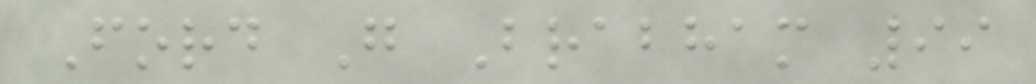Ford G Brabham 99
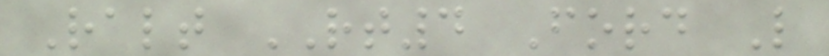Ralt RT4 Ford L
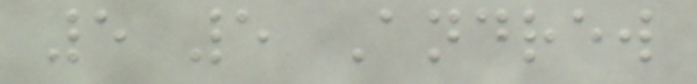5 5 Andrew
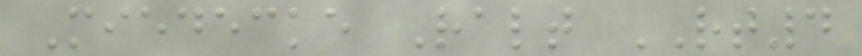Miedecke Ralt RT4
